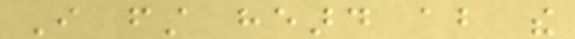I first heard about the
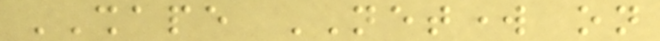SHAPE NETWORK on
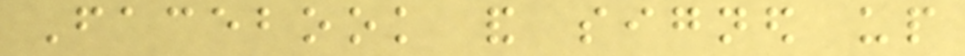Facebook and signed up
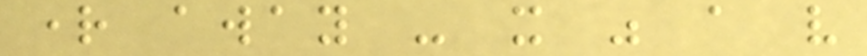right away - it was a very
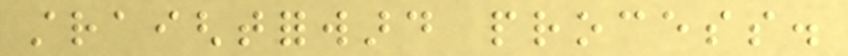straightforward process.
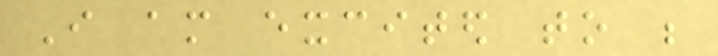I am excited to be
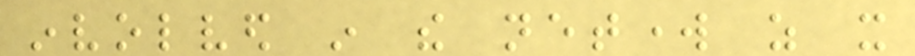involved in the network as it
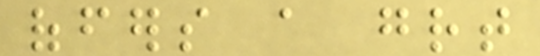offers a great
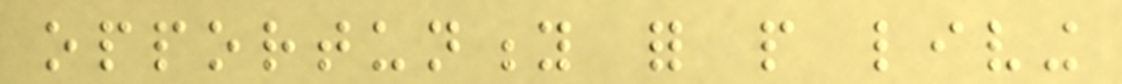opportunity for people living
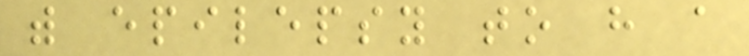with epilepsy to have a
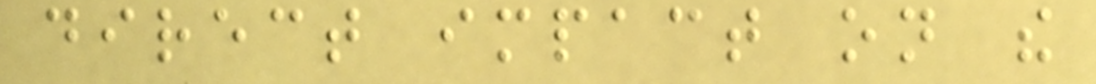direct impact on the
